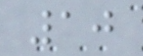10
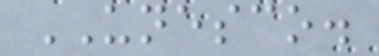UNESCO.
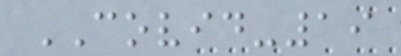COVID-19
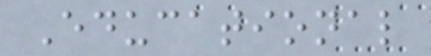Educational
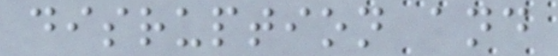disruption and
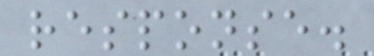response.
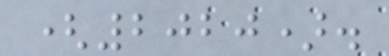(2020).
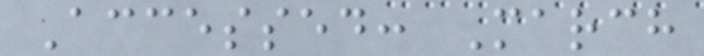Accessed: March
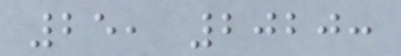25, 2020:
